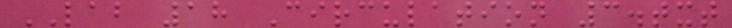LAB 18 Circulation 3.txt
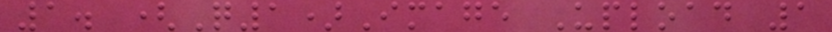1. (Q1)Image Upload 1
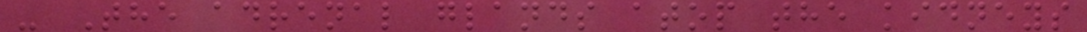- The adrenal glands atop the kidneys
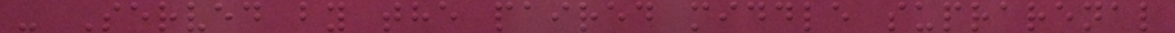- Served by the paired middle suprarenal
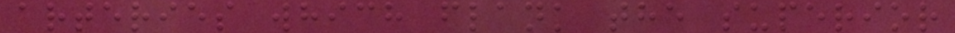arteries which flank the superior
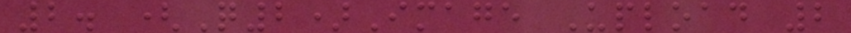2. (Q2)Image Upload 2
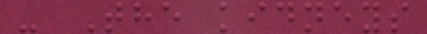- The kidneys
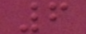6
